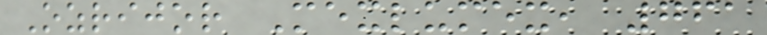Ozrijor Mexlumex, 761
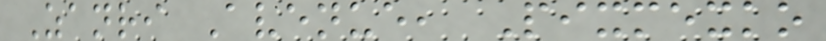Zanri Avenue, Pixmexko
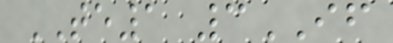TE1 3IF
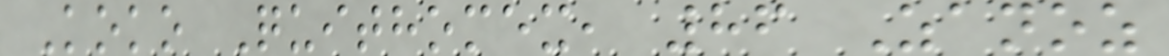Koko Quithomex, 86 Zanoz
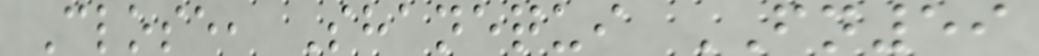Close, Shanequi FN59
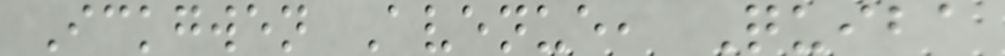Ickgwen Avenue, Quiba
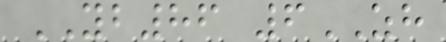YB86 6ZH
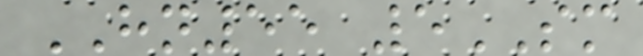HN55 5SM
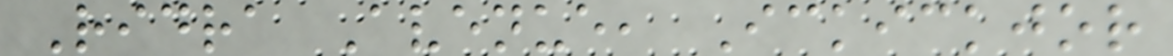Ridra Avenue, Ickickjor
